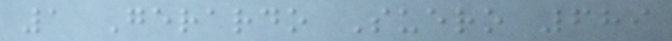1 Gerardo Suero 689
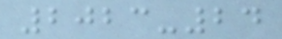2023-24
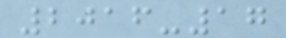2016-17
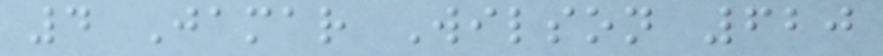4 Jamar Wilson 620
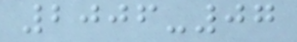2006-07
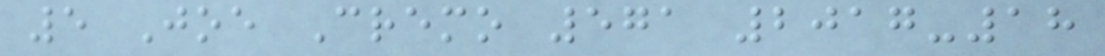5 Joe Cremo 571 2017-18
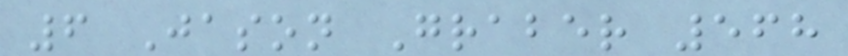6 Jason Graber 568
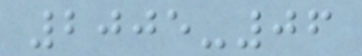2005-06
